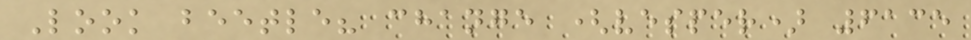Look beetle? change (vesper) 6135
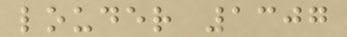louder 1307
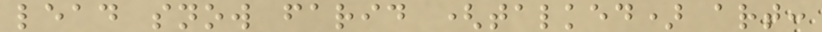lead snow farid (talked) art:
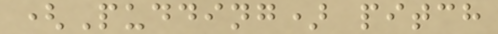(Pudding) pitch
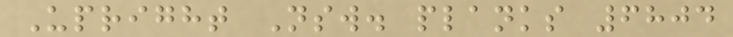Upright Nsw. planks 6804
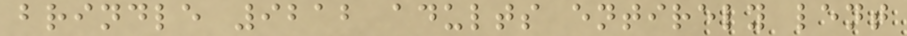brindle 9212 adults entirely lent
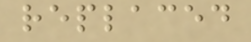replaced
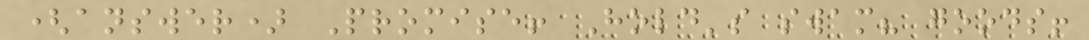(answer) Promise! Hold's swam? goods!
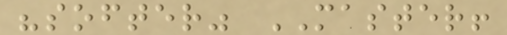"softer" MASTER!
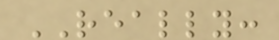REALLY:
